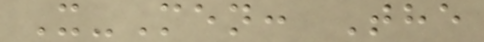X-Men: The
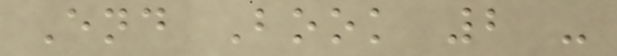End Book 2 -
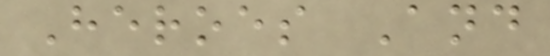Heroes And
